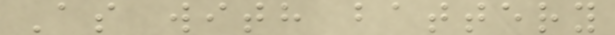As with battery
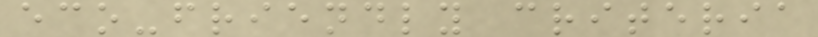eco-friendly criteria
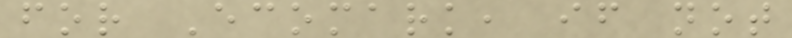for Ecomark, if not
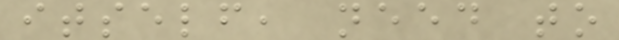itself, need to
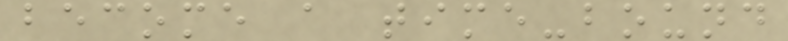become a time-bound
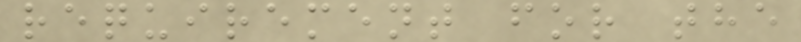requirement for the
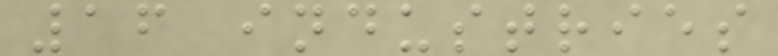16 industries
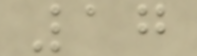17
